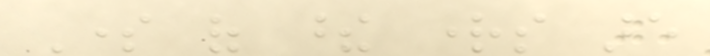Some of these rights are
